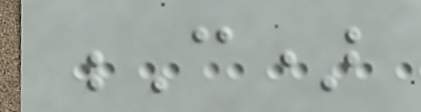C)
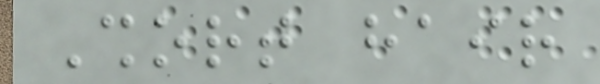Short hair
